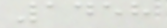1458
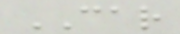CAR
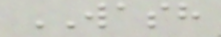WASH
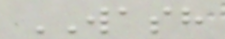WASH
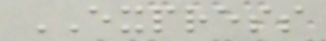EXPRESS
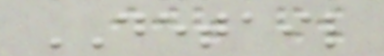DETAIL
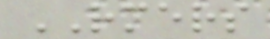RMERS
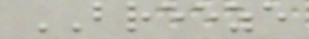BREEZE
